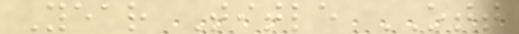Year Title OTT
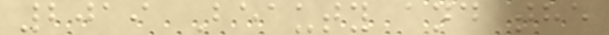2019 Beauty and the
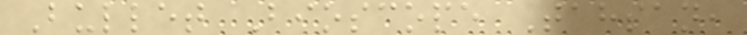Bullet Bioscope Tahsan,
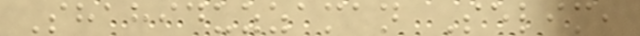Shahiduzzaman Selim,
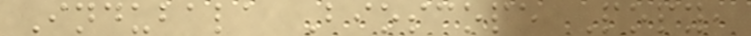Indubala Bioscope Popy,
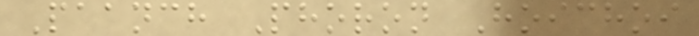Paanch Phoron Hoichoi
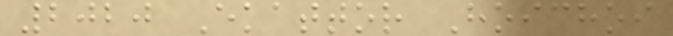2020 Ekattor Hoichoi
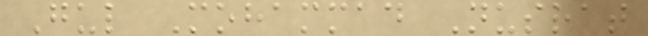Gul Mohammad Nusrat
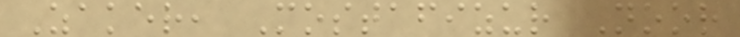Zaker, Mostafizur Noor
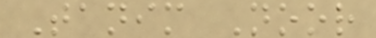Tanim Noor
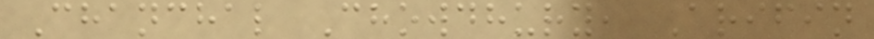Chanchal Chowdhury, Arifin
